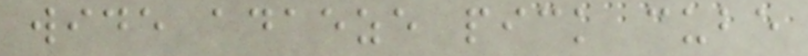wide adaeze pick cube
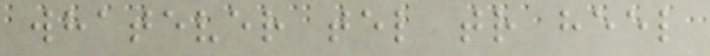whatever tel tr heel
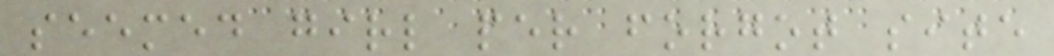seemed girl per forgot site
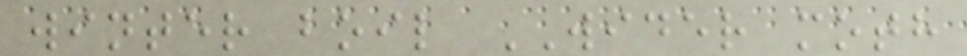winter boil WIDER moth
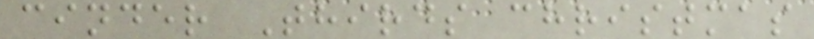cinder Thirds christmas
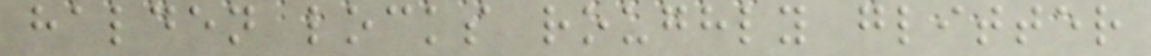halden locks roughly glitter
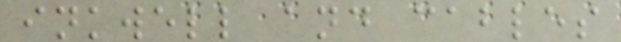inkwell and cables
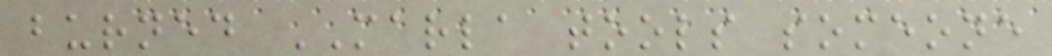burned MARLA tools someone
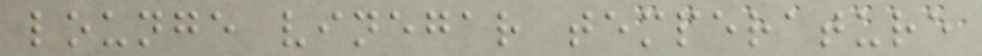lounge vinegar temperature
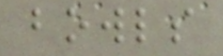bowls
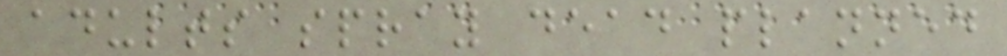adults spray dead planned
